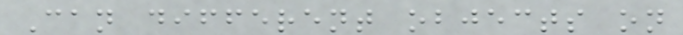Can different objects on
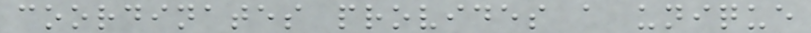coordinates provides a unique
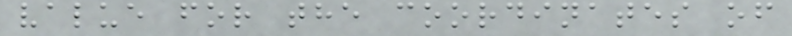value for the coordinates of
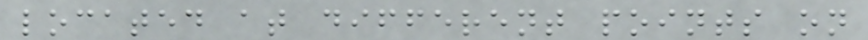located at different points on
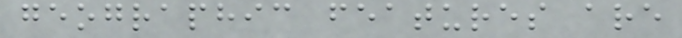geographic features are
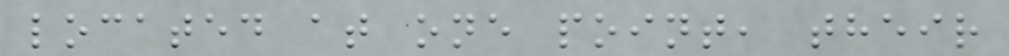located at one point, their
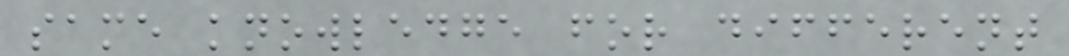same knowledge for different
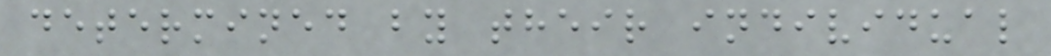determined by their individual
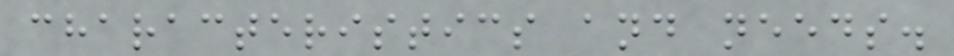characteristics and needs.
